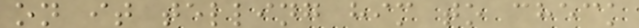on it telling him to check
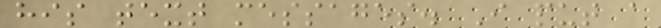his text messages. I put a
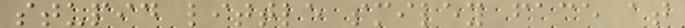stupid little smiley face at
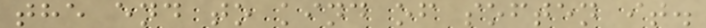the end to kind of soften it.
